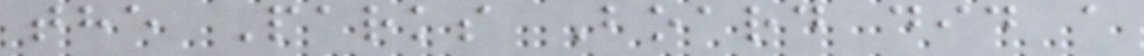the Parks Board did a
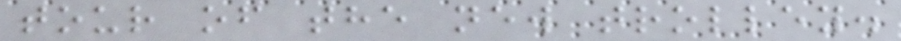tour of the new trolley.
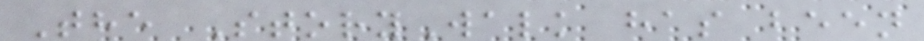The StoryWalk has been
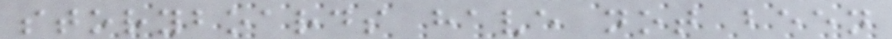storyboards have not been
